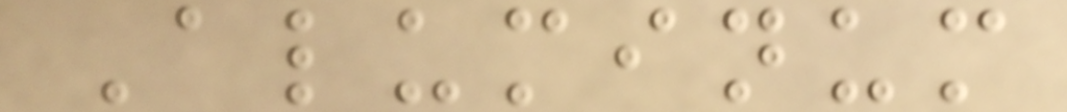Aluminum
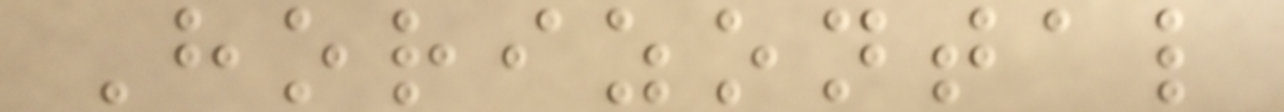Horizontal
